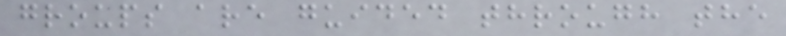groups are guided through the
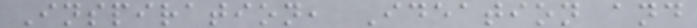Inspiration, Ideation and
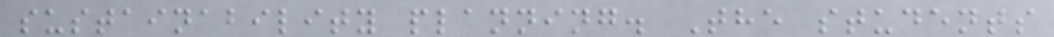sustainability planning. The students
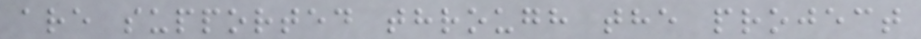are supported through the project
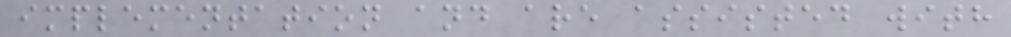implementation and are assisted with
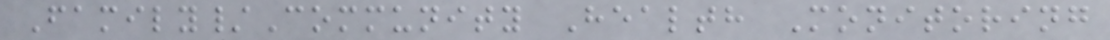Family/Community Health Monitoring
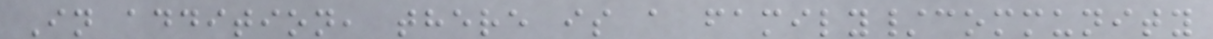In addition, there is a family/community
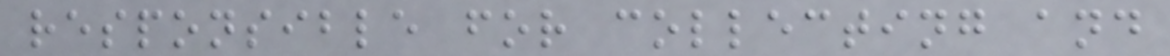responsible for collecting and
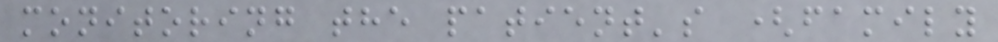monitoring the patient's (family
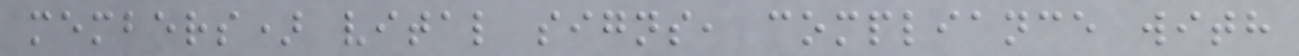members) vital signs, compliance with
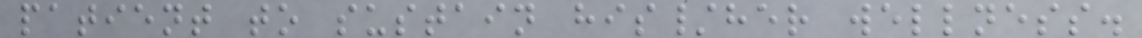patient to sustain his/her wellness.
